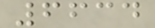6634
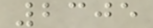2305
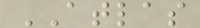ATLAS
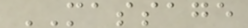MASSAGE
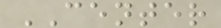CENTER
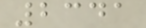2341
